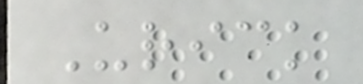Urick
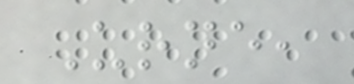Urne,
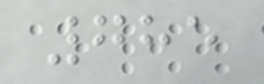785
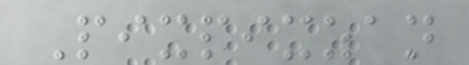Pixpixzan
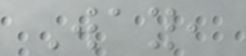Way,
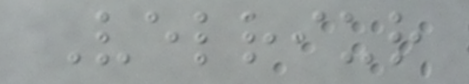Velriur
